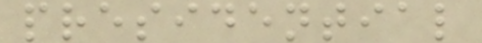presidential
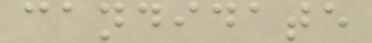candidate
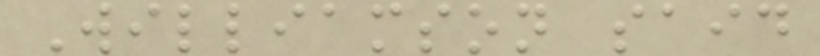Williamson said
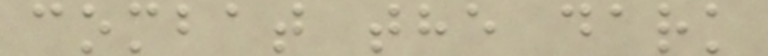combat the dark
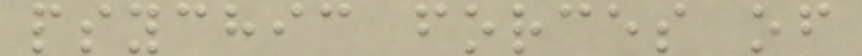psychic forces of
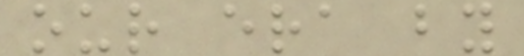our era by
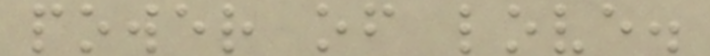power of love.
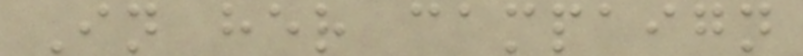In her campaign
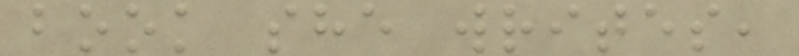book she writes,
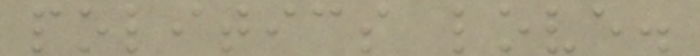politics love.
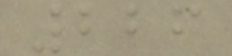226
